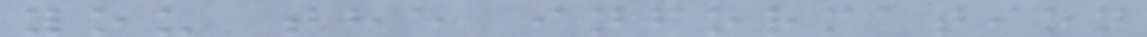you the information
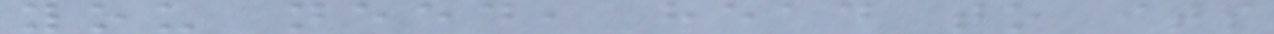you need, head to its
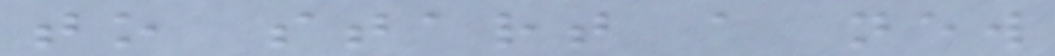to start a new
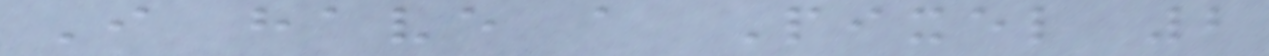I have a Pixel 2
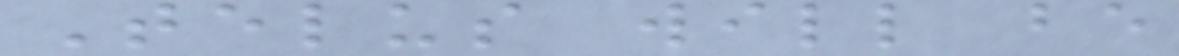Telus will be
